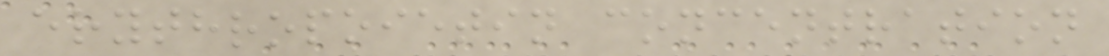erythropoietin concentration
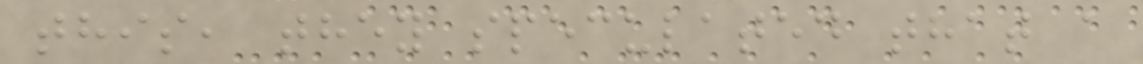this, they speculated that a
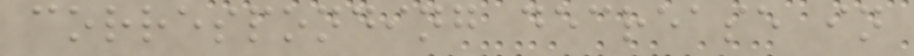corresponding decrease in
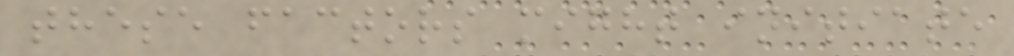these factors might initiate
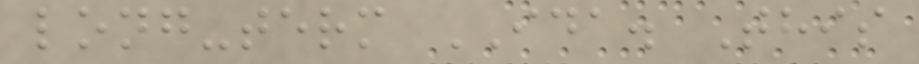long-term IDA. This
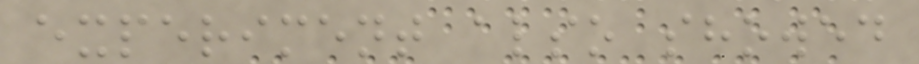experiment also showed
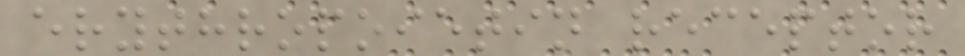erythropoietin receptor
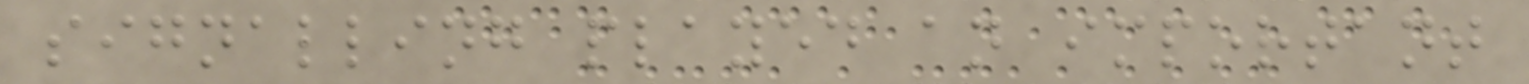signalling played an important
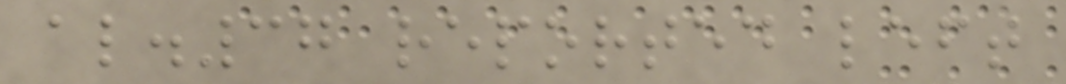al.37 reported left
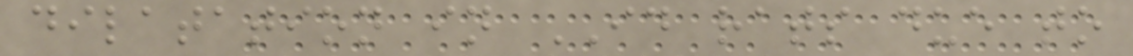dilatation in ID rats due to
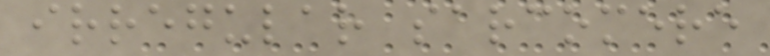irregular sarcomere
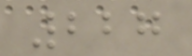227
